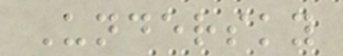Undersky
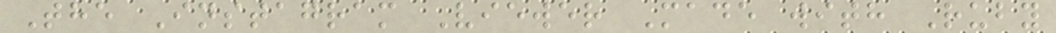The Instagram Viewer Made with Ruby
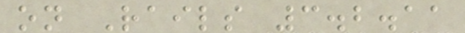on Rails 3.2.11
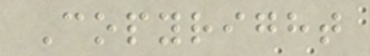Copyright
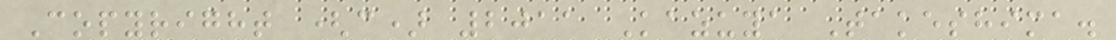Copyright (c) 2011 Kazuya Takeshima.
